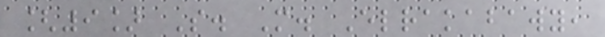[9] S. M. Elrakabawy,
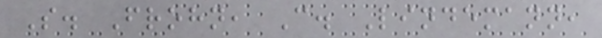S. Frohn, C. Lindemann,
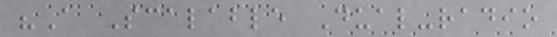"A Scalable Dual-radio
